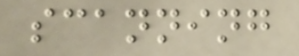scanning
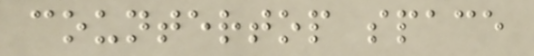countertop space
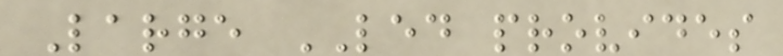Large LED provides
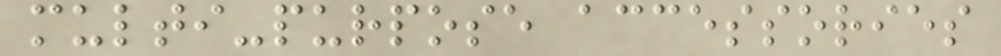multi-purpose accessories
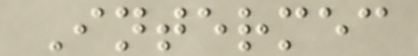Intermec
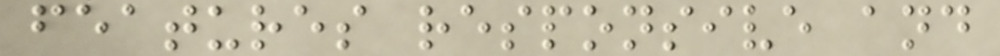features responsive and
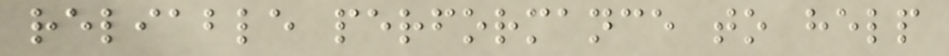reliable performance to help
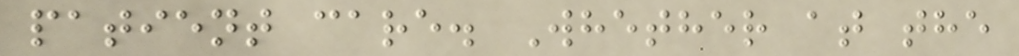patient care. Whether at the
